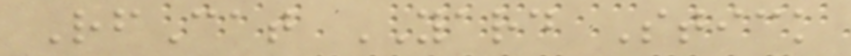RfCat YARD Stick
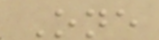One
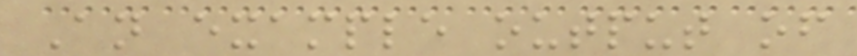An example output of
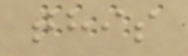this
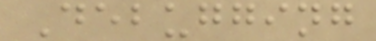Debugging
